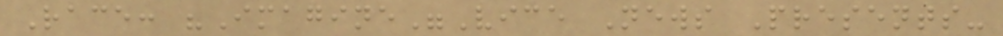Race: "Imagine"Vice News Presents-
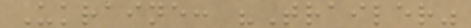Ukraine: "Trailer"
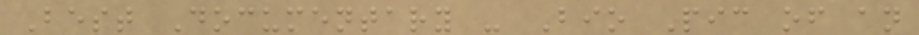Best Documentary - Bio Pic of an
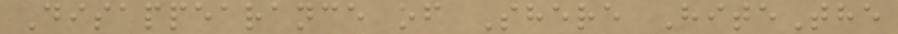Disappearance of Shere HiteThe
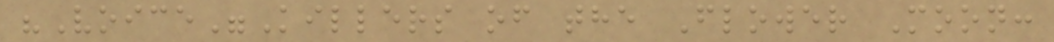"Voice"Killers of the Flower Moon:
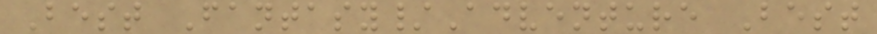Best Fantasy/Adventure Best
